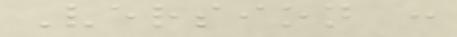Version :
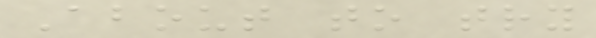About to try
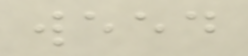weed
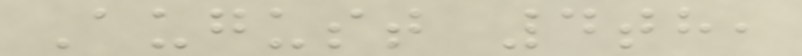August 4th,
